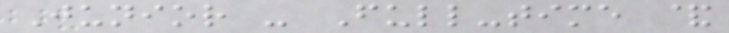Junior - Full-time &
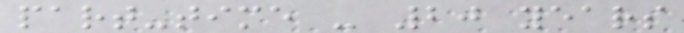part-time - 20 years
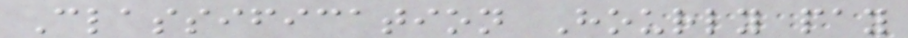Classification Hourly pay
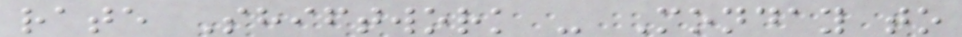rate Shiftwork - Monday to
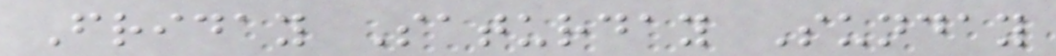Friday Saturday Sunday
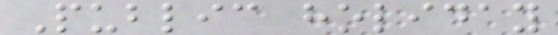Public holiday
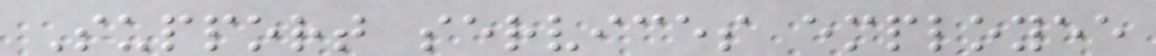Support services employee
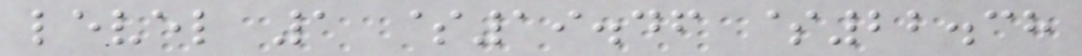level 1 $19.46 $22.38
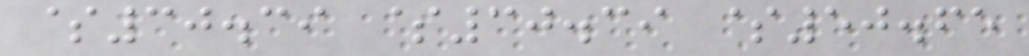$30.39 $30.39 $50.65
